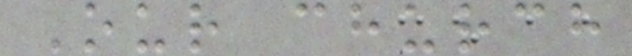Our church
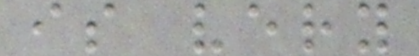is very
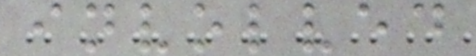involved
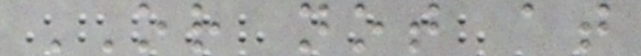OR not at
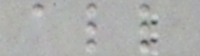all
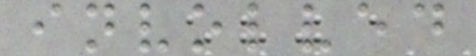involved
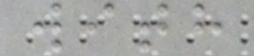with
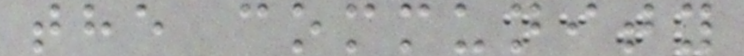the community
